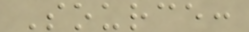Source:
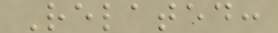Related:
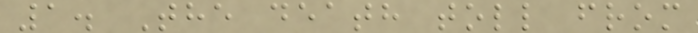1. The death toll from
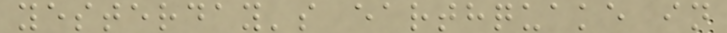yesterday's earthquake in
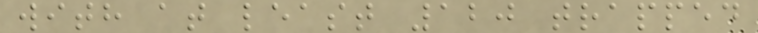with at least 120 trapped
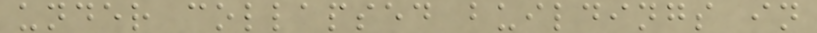under collapsed buildings in
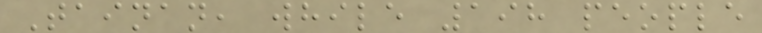Tainan, while 198 people
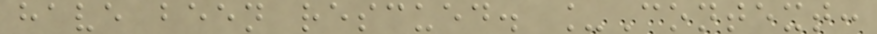have been rescued. _Context:
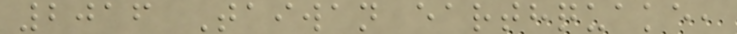2016 Taiwan earthquake,
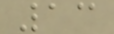13
